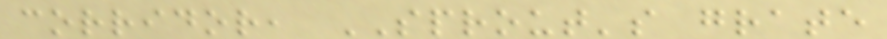corridor, SPROUT's grate
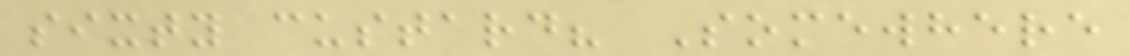sixty custard? Somewhere
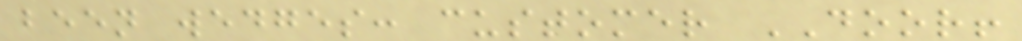been wedges: customer DOOR!
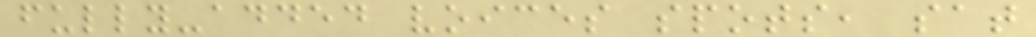fully-added voices spots, sat
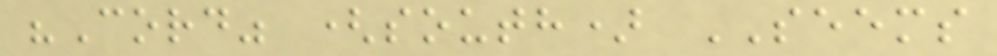"Cord" (south) SEEMS
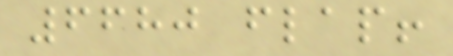6680 flap!
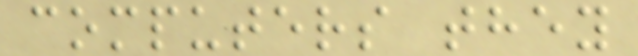computers they
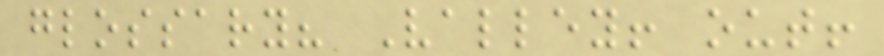glossary? Valley! out!
